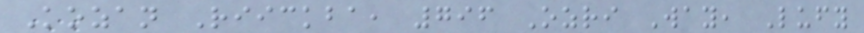Kozan Riickba, 796 Ozri Way, Lufy
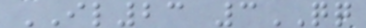IL23 3QQ
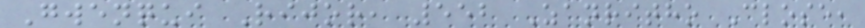Gwenqui Rijor, 552 Zanritho Close,
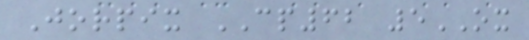Jorpix CP62 5OX
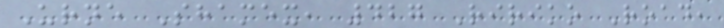Urne Shamex, 427 Ririko Road,
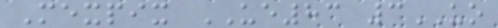Mexpix UE83 3UO
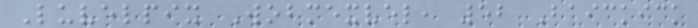Luvelpix Wobmexvel, 52 Baickick
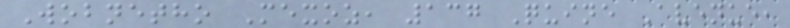Wobnetho Mexoz, 137 Quine Avenue,
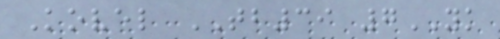Kovel TB39 7YK
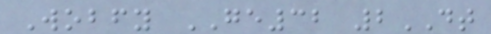Wobfy GE32 2DT
